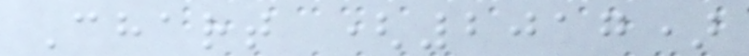Chart (2017)
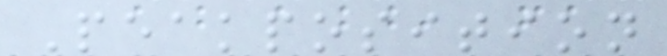Peakposition
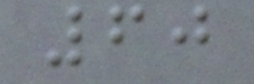60
